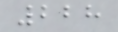228
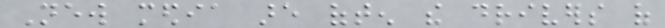New media are often the drivers of
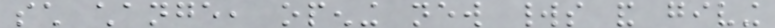such change, opening new worlds and giving
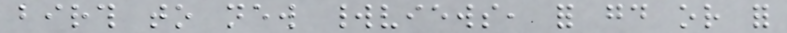birth to new worldviews, for good or for
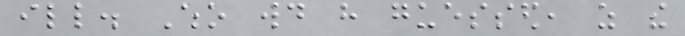ill. Who would have guessed, as the
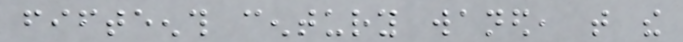fifteenth century waned, that the
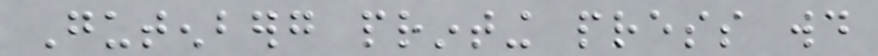Gutenberg printing press would
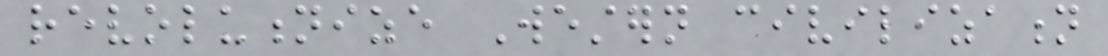revolutionize Western civilization
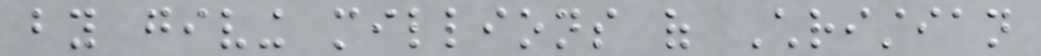by giving millions of Christian
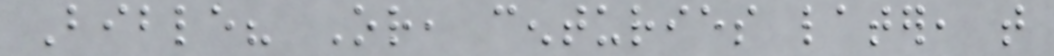Bible? Or, centuries later, that
